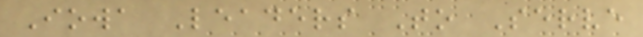Iowa Leaders To Serve
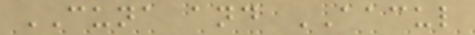CUNA and AACUL
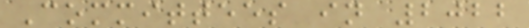Committees in 2022
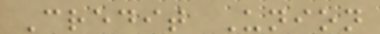Credit Union
